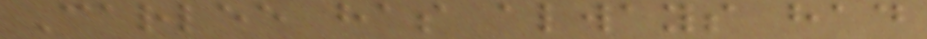Carlee has always had
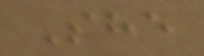She
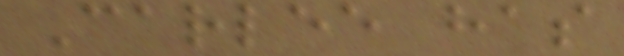Carlee has
